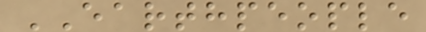EARTHPEOPLE
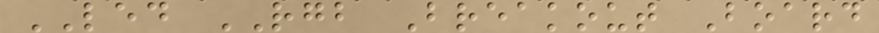LED RGB Breakout Board
